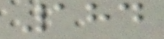184
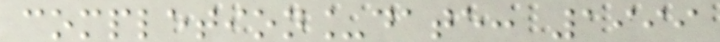completion_date: 1999
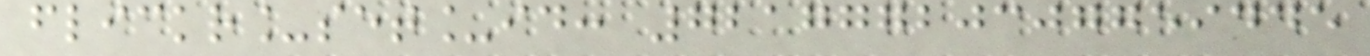flickr_set_id: 72177720307759445
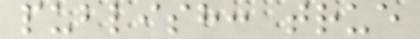publish: true
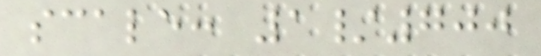scale: 1/700
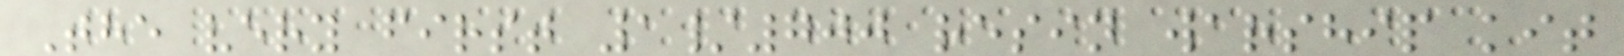The very first 1/700 resin warship kit
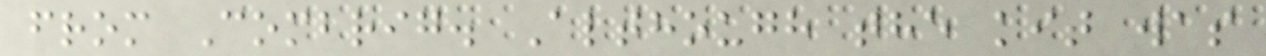from Combrig. Although the kit was
